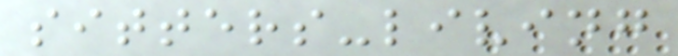sitters-living
